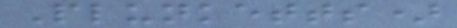Plunketts)
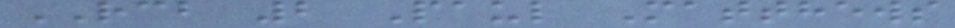RCB 2 Paul Matthews
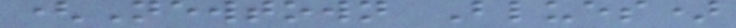(Newtown Blues)
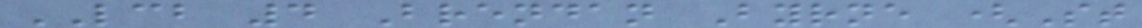LCB 4 Brendan Byrne (St
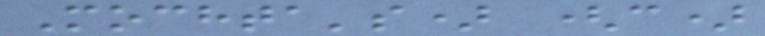Mochta's) (c)
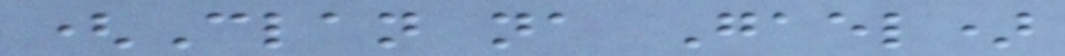(Clan na Gael)
